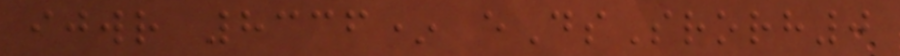ijwr 8336* eDsSrorh0
